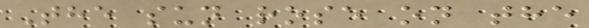The sun rose on the
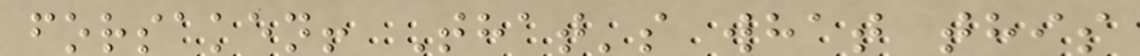forsaken! That's what this
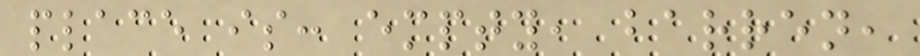place is: empty, barren,
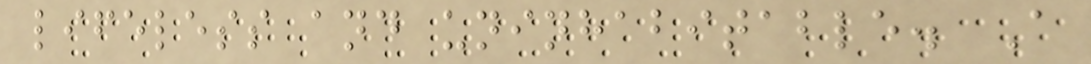lifeless and uninhabitable. A
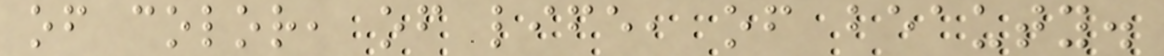of color, of life, of beauty.
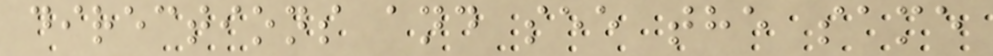directions and see the same
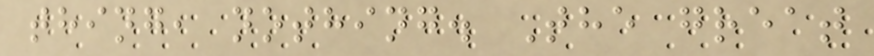thing, nothing. The great
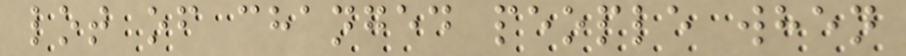lot of changed people when
